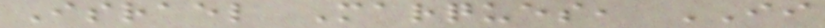Israel Marques, II
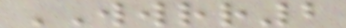WWRR2
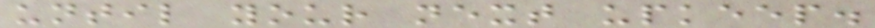until your next upkeep.
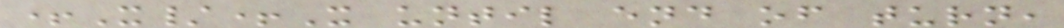+X/+X until end of turn,
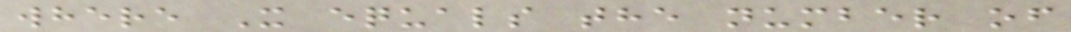where X equals the number of
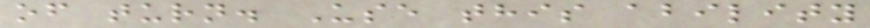of turn. Use this ability
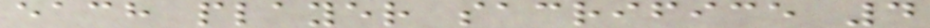each player sacrifice 4
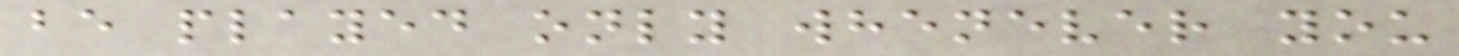be played only whenever you
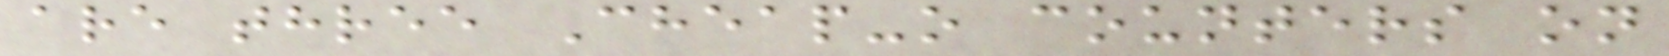are three Cheap-o counters on
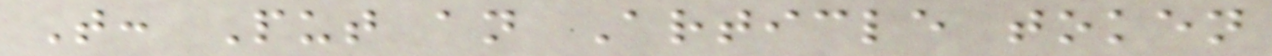T: Put an Article token
